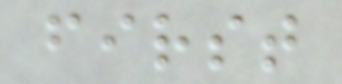first
